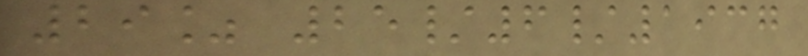29% 25/6/1937
